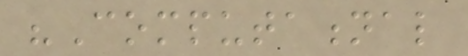"Computational
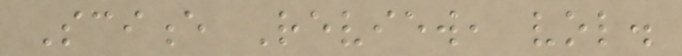Science Review, vol.
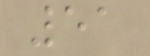51
